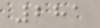281
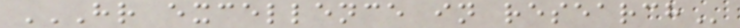HR EXCELLENCE IN RESEARCH
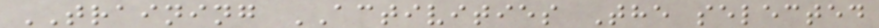TRAINING ACTIVITIES The selected
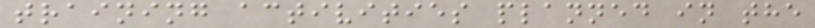training activities planned in the
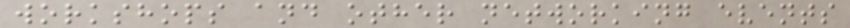workshops and other networking events
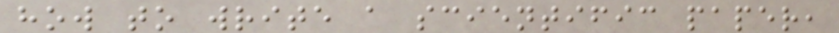how to write a scientific paper,
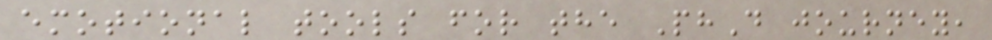emotional tools for the PhD journey,
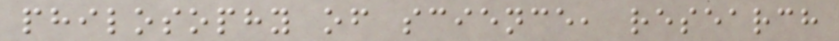philosophy of science, research
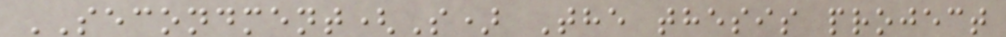SECONDMENT(S) The thesis project
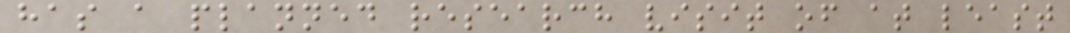has a planned research visit of at least
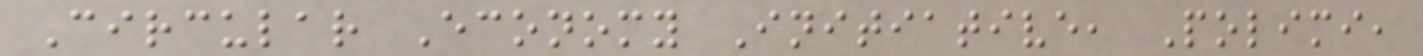Circular Economy Initiative, Polimi,
